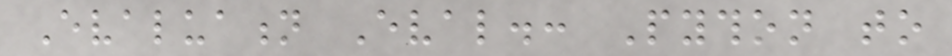Evaluation Eval.: Python to
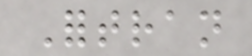Fortran
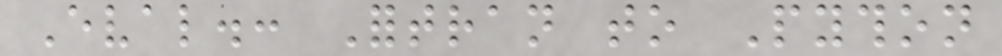Eval.: Fortran to Python
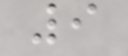9
